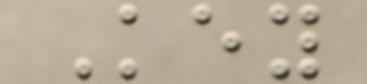Key
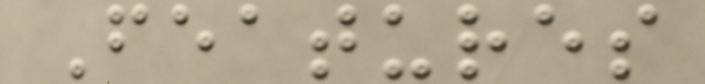Features
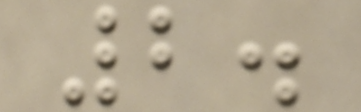2.
